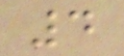4
